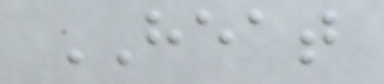HEAT
